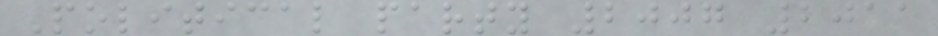Political party 2007 2011
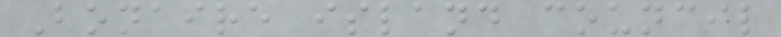Bonaire island council
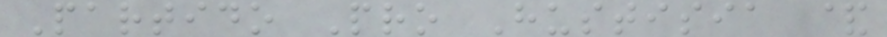Partido Pro Hustisia &
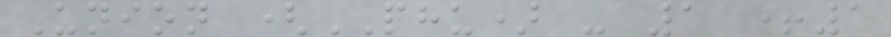Union (PHU) - 1 +1
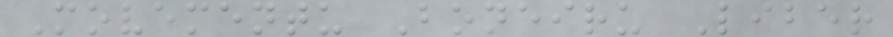Movementu Boneiru Liber
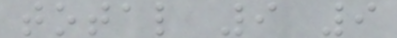total 9 9
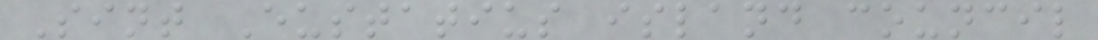Sint Eustatius island council
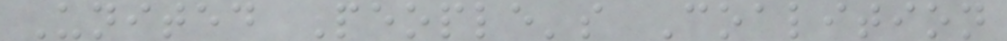United People's Coalition
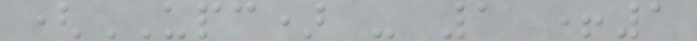(UPC) - 1 +1
